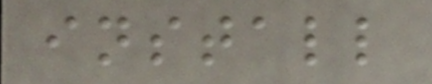install
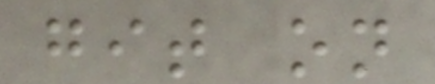git on
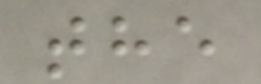the
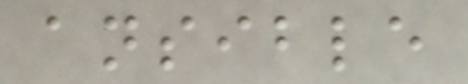ansible
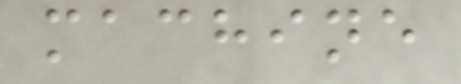machine
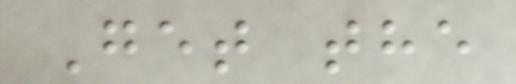Get the
